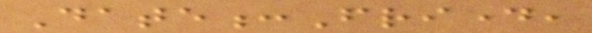Date:Friday,
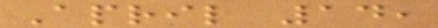April 14,
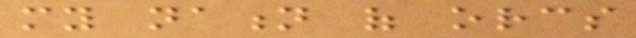my nation of orcs
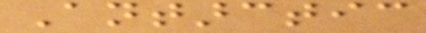Antarctic
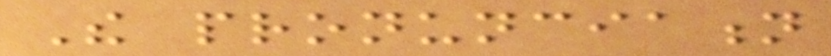The pronunciation
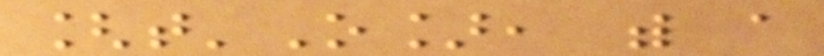[t'O], with a
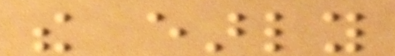the early
